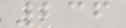236
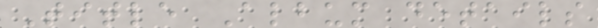Title Album details
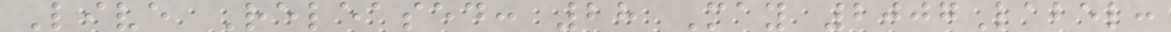Live Released: 28 May 2007Label:
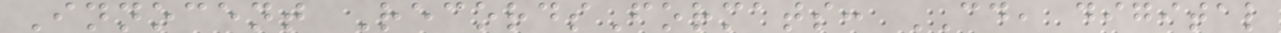Innocent RecordsFormats: CD, digital
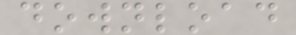download
